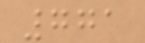771
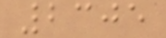2305
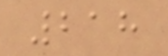218
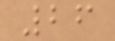26
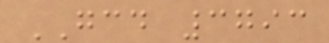GCD 3793
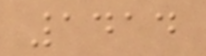1414
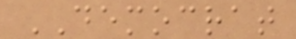DEMOCRAT
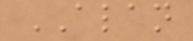ALAN
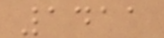1411
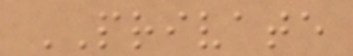PRIVATE
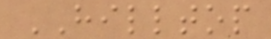HILLTOP
